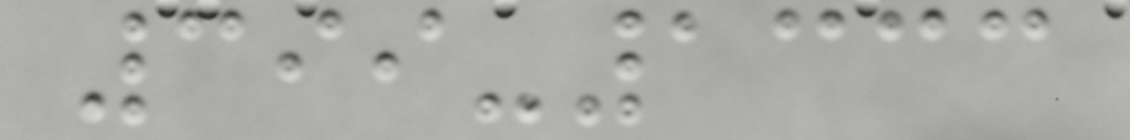399-1333
